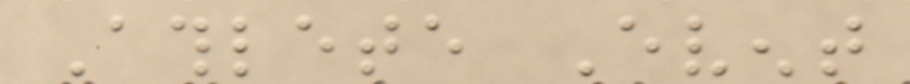Athlete Event
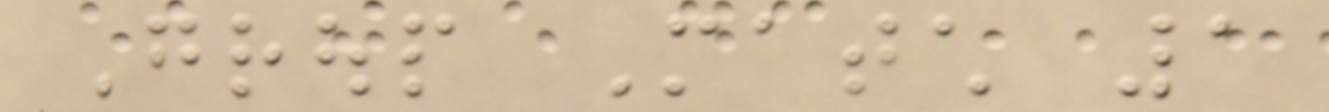Group Match 1
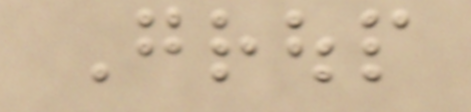Group
